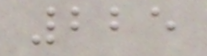225
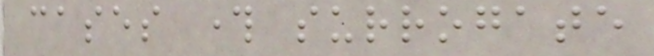cases through surrogate
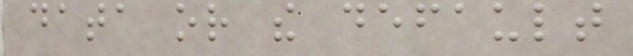data or the default
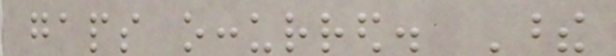gaps occurred. These
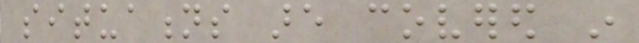situations are covered in
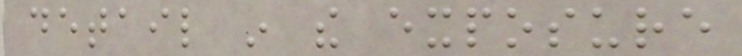detail in the exposure
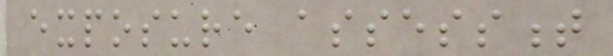exposure assessment
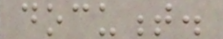document.
